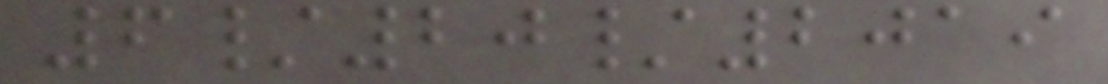6/20/2019
